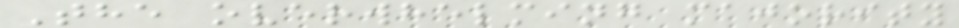The overwhelming majority
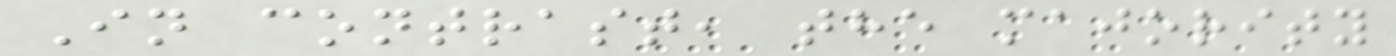In contrast, the majority
